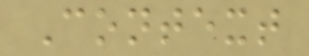Context
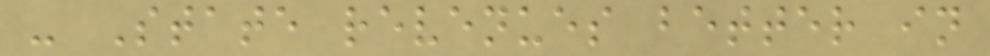- State revenues better in
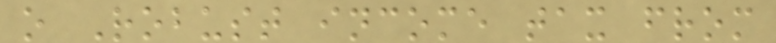o Robust income tax from
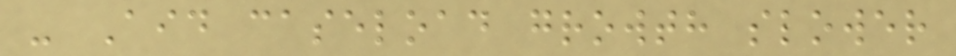- Aid caseload growth slower
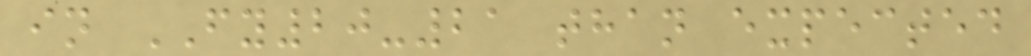in FY20-21 than expected
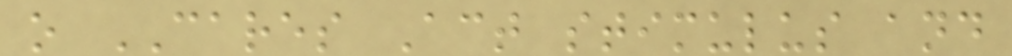o CARES Act stimulus and
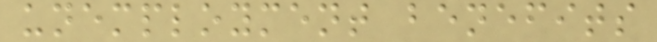unemployment benefits
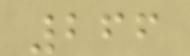266
